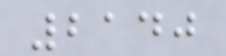2140
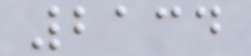2134
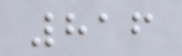816
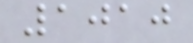1010
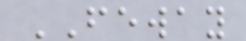FEWAY
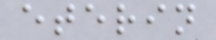eterin
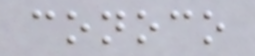conoco
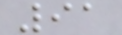91
